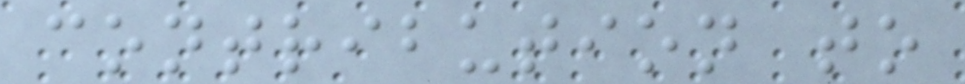contribution to
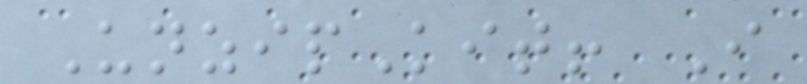UnzipKit! I
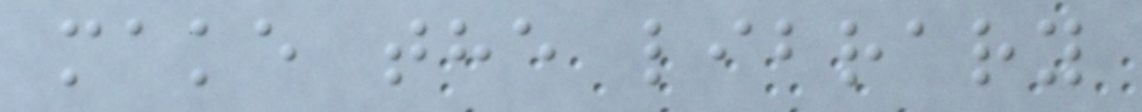make the library
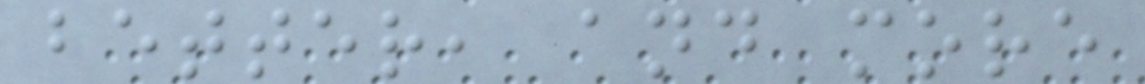better, and more
